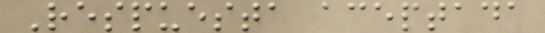Respuesta aceptada
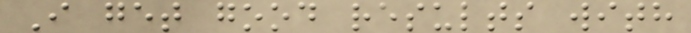I get good results with
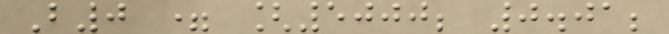B0 = [5000; 0.01;
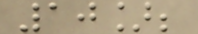10];
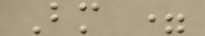Bm =
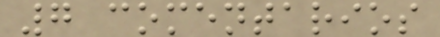7 comentarios
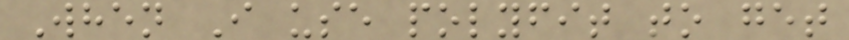When I use polyfit to get
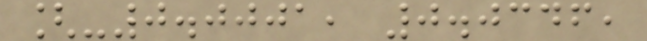[-0.0001, 0.0346,
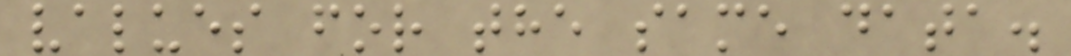values for the same data.
